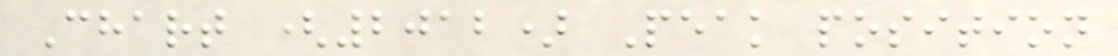Chart (2012) Peak position
